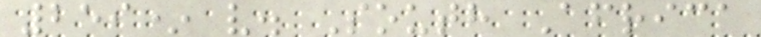259* v. South Africa
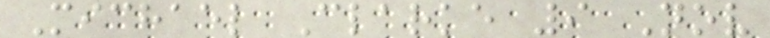Michael Clarke 9 Nov
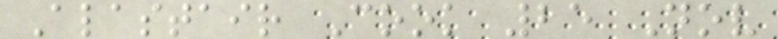Alastair Cook 25 Nov
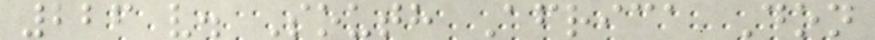226 v. South Africa Don
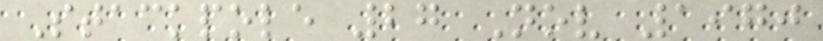Stackpole 27 Nov 1970
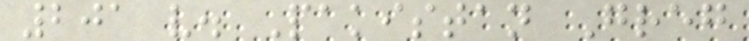201 v. Pakistan Greg
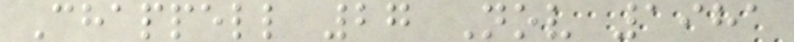Chappell 27 Nov 1981
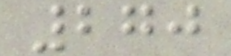270
